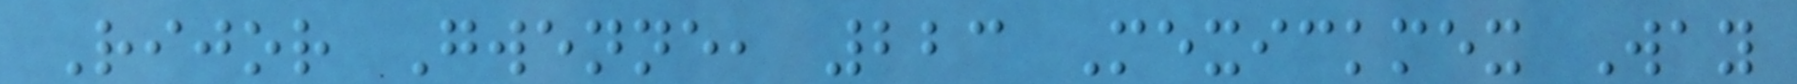Rijor Gwenne, 223 Mexickmex Way
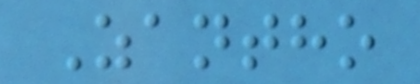Zantho
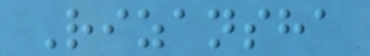Rizansha
